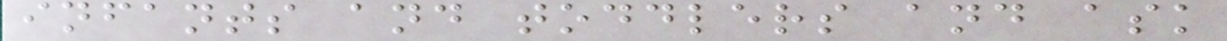infants and toddlers and ask
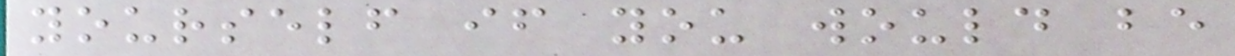yourself if you would be
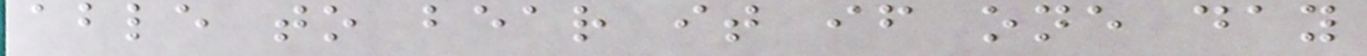able to bear it if one day
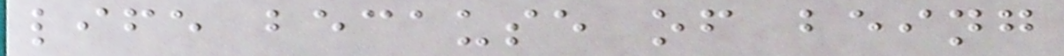life because of being
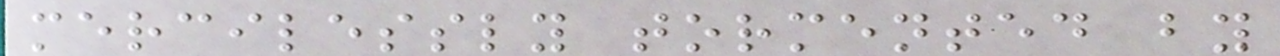mercilessly tormented by
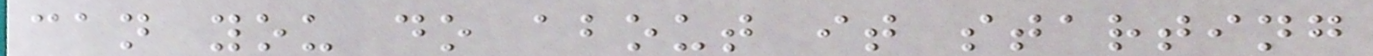can you do about it starting
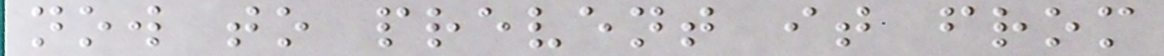now to prevent it from
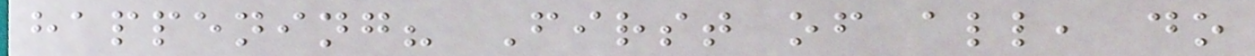happening? First of all, do
